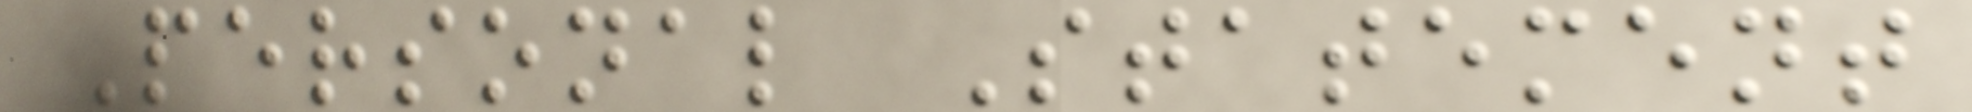Personal Statement
